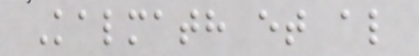Kalmath et al
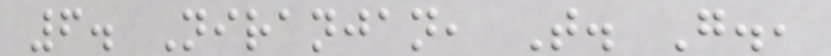6. Niranjan, T. G.,
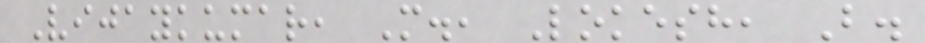Vijaykumar, M., Lokesh, B.
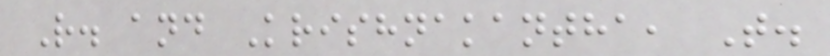R. and Krishnakantha, T.
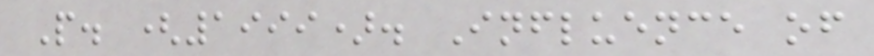P. (1999). Influence of
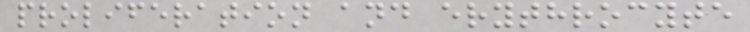proliferation and erythrocyte
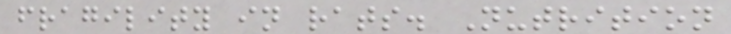fragility in rats. Nutrition
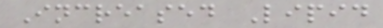Increased Lipid
